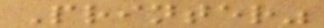Printer"
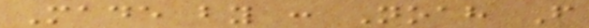Made by : Noah F
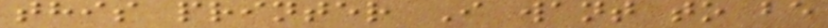this printer I want to be
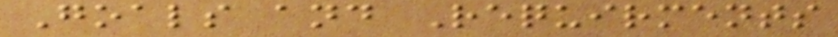Goals and Requirments
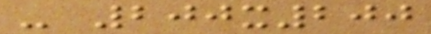- 200x200
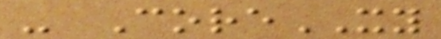- CoreXY
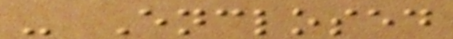- Enclosed
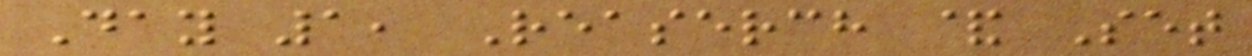Day 1, Reaserch & Set
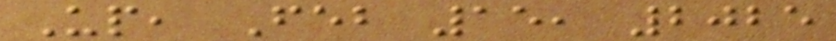Up, Feb 15, 2025
